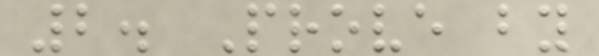2. Prove by
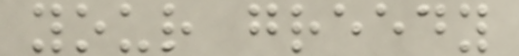your greedy
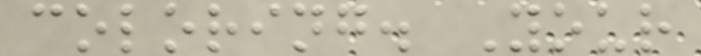coloring. Your
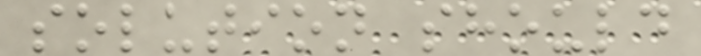solution should
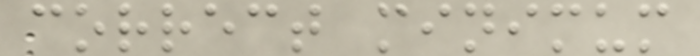correct minimum
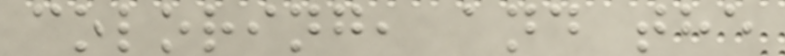coloring, and the
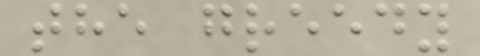the greedy
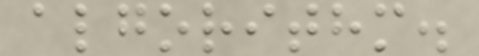algorithm.
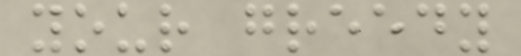your greedy
